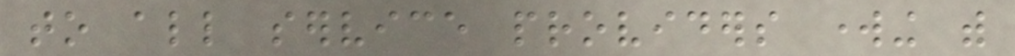to all service providers working with
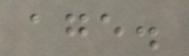age.
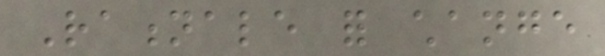Rationale for change
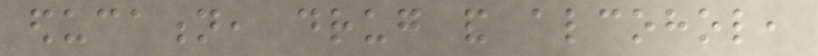education, drug and alcohol,
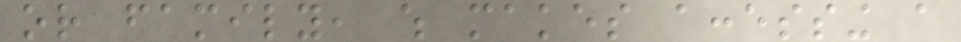or family, which makes accessing a
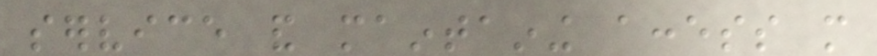service and maintaining access more
